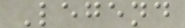Legend
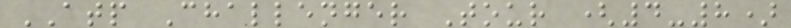ATP Challenger Tour (4-8)
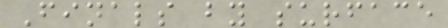Finals by surface
